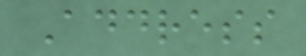Address
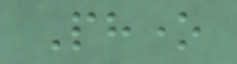Phone
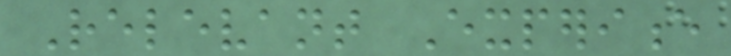Relevant Experience
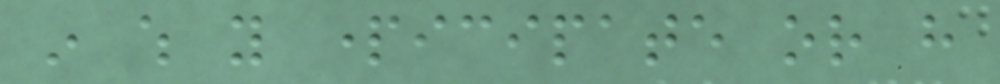in which you participate or have
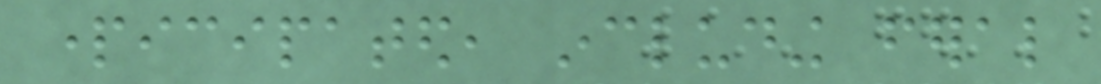participated, including feral
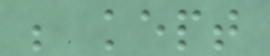be kept
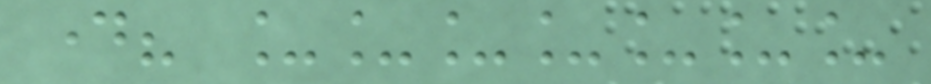day? _______
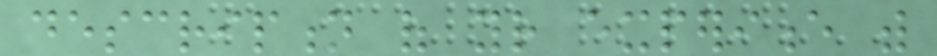description of your experience with
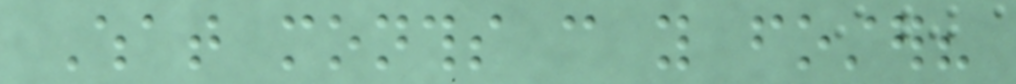What months can you foster?
